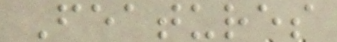Features
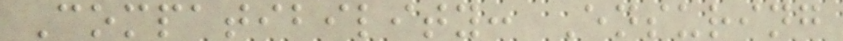Compatibility: Ensuring
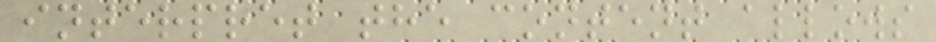interpret the content allows
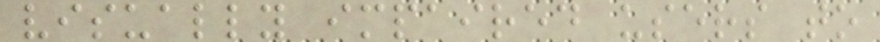visually impaired users to
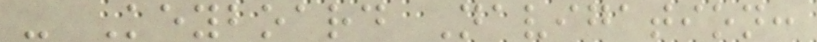- Keyboard Navigation:
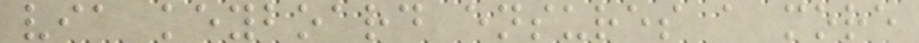via keyboard ensures a more
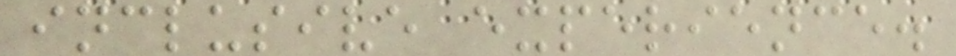inclusive experience.
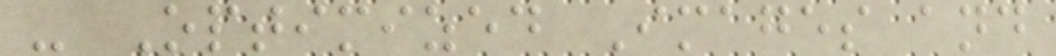- Optimized Images and
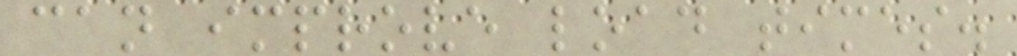can improve load times.
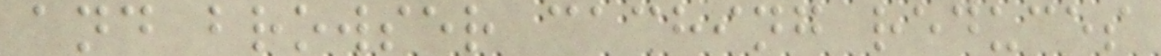and browser caching reduces
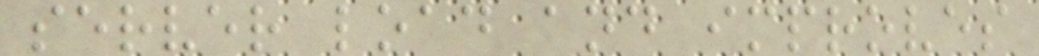server load and improves
